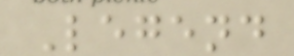Legend
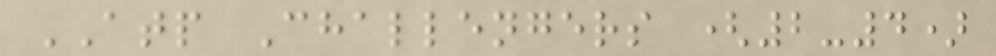ATP Challengers (2-4)
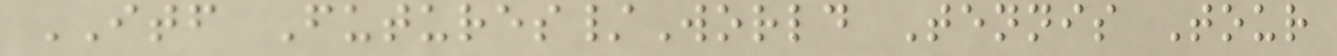ITF Futures/World Tennis Tour
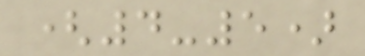(4-5)
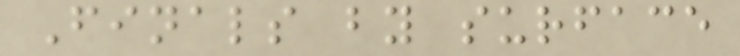Finals by surface
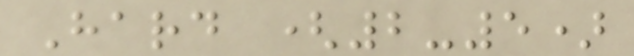Hard (2-5)
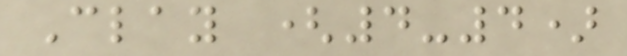Clay (4-4)
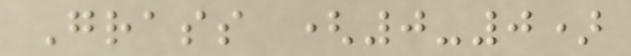Grass (0-0)
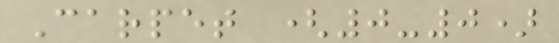Carpet (0-0)
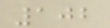102
